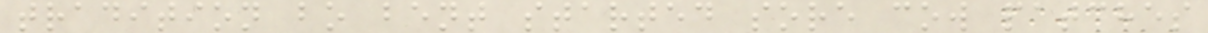tradition bo bent started sore cow patches
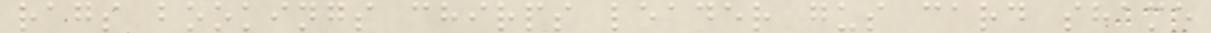rags bookings chirps leader gus card shame
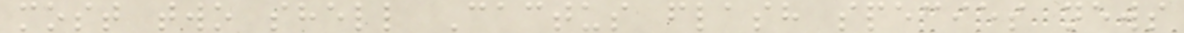most two shell Cactus flash species news
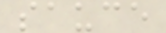sauce
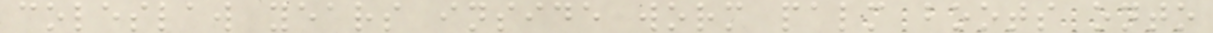coleslaw years inside worm palm boots onto
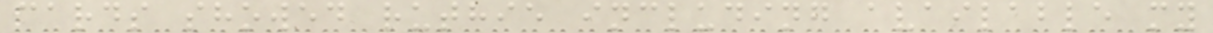cards showed ruthie including available my
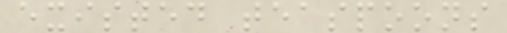existed teaspoons
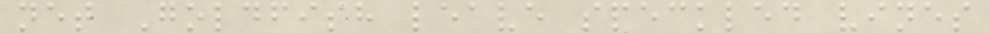net Goldfish leave speckled vines
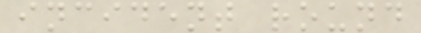incident round
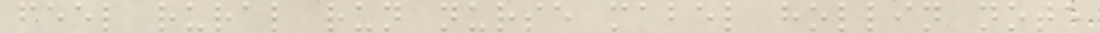feel rural run nurse mabel hollin note
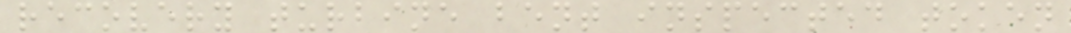recovery turbine bent inspected token
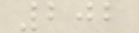202
